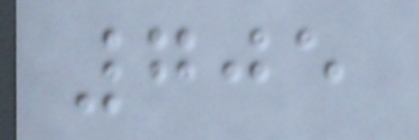705
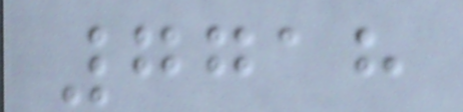7718
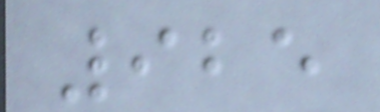925
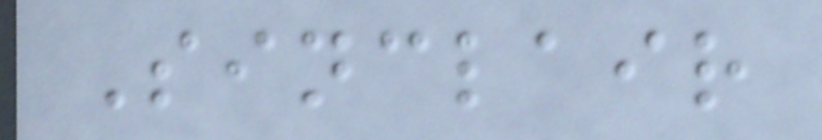Sinclair
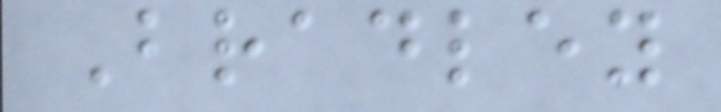Bradley
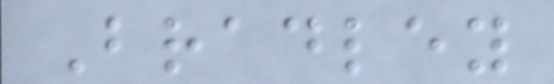Bradley
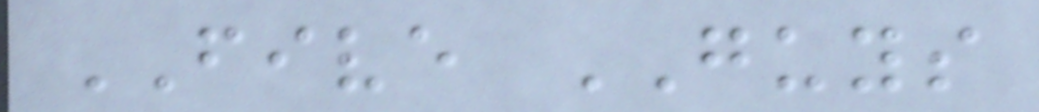FIVE GUYS
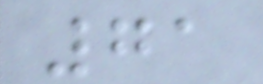71
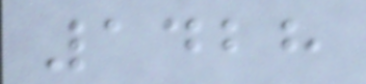1428
